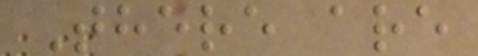There are
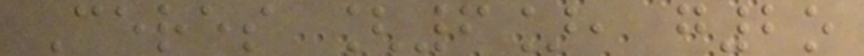Ceres [6], g2o
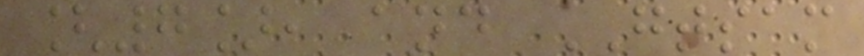[7], and GTSAM
